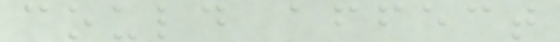could affect
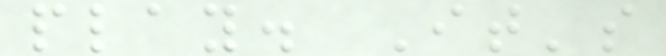play. It's
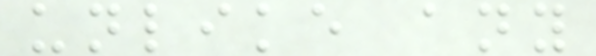unlike any
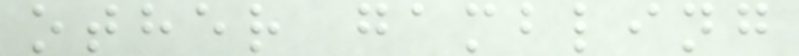other gambling
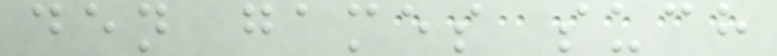den games such
